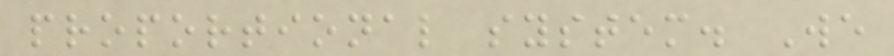proportional system. We
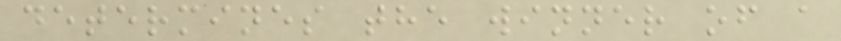determines the winner of a
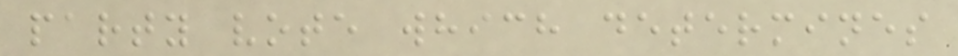party vote which determines
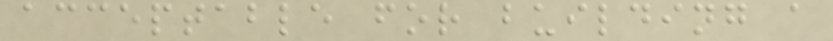acceptable for building a
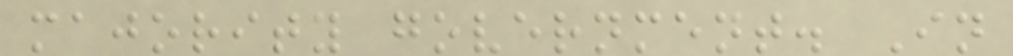majority government. In
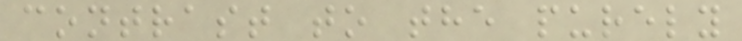contrast to the purely
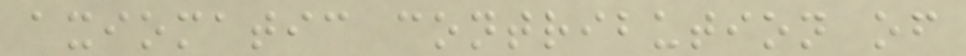axiomatic contribution of
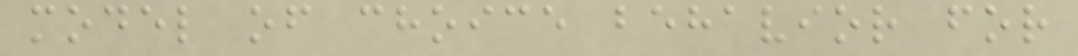model of choice behavior for
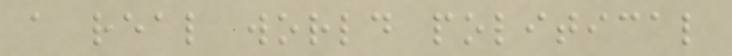a real world political
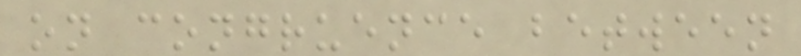on congruence between
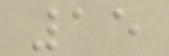15
